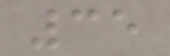35
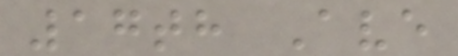17th Ave
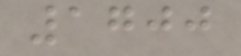1700
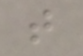t
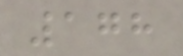178
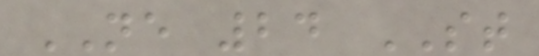NE 24 ST
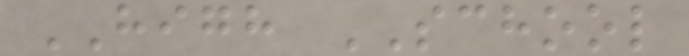HIGH SCHOOL
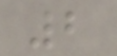2
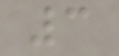3
